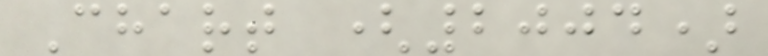Chart (2004)
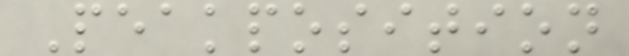Peakposition
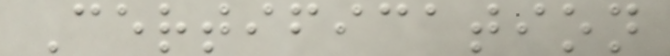Certification
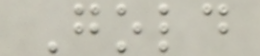Gold
